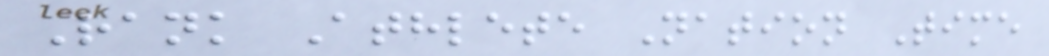Rank Athlete Nation Time
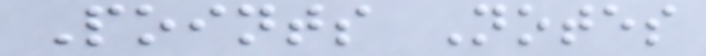Points Notes
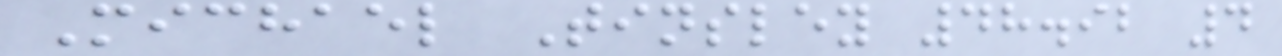Michael Tinsley 48.92 4
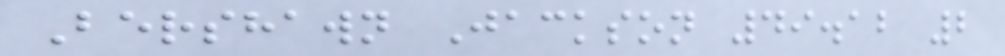Bershawn Jackson 49.12 2
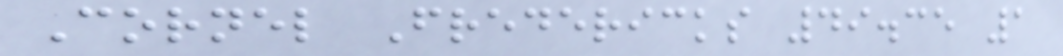Cornel Fredericks 49.35 1
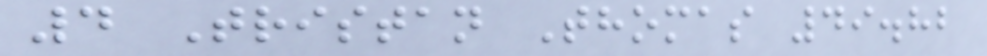4 Tristan Thomas 49.82
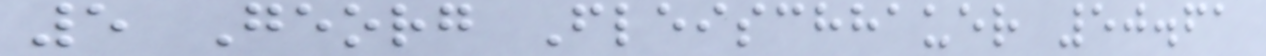5 Georg Fleischhauer 50.61
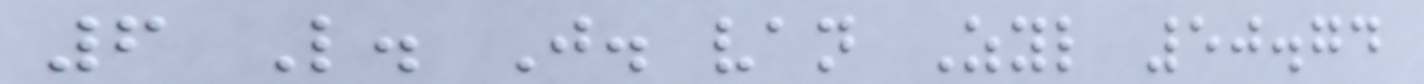6 L. J. van Zyl 50.74
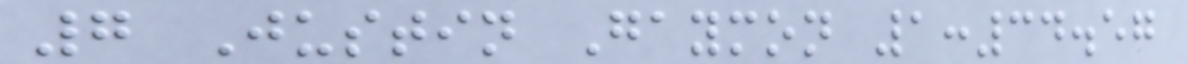7 Justin Gaymon 1:34.57
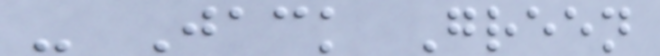- Jack Green
